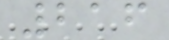216
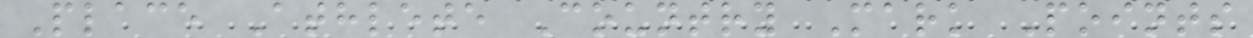Place Athlete Country Mark Points
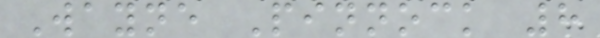Wayne Pinnock 8
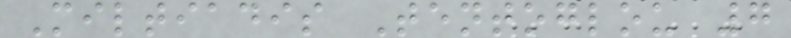Miltiadis Tentoglou 7
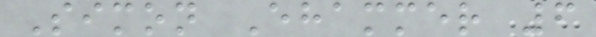Simon Ehammer 6
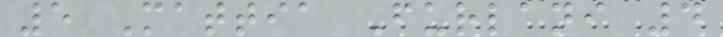5 Mattia Furlani 4
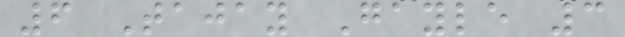6 Tajay Gayle 3
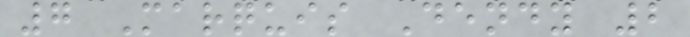7 Marquis Dendy 2
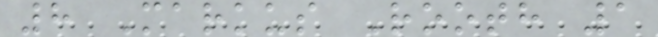8 Markus Rooth 1
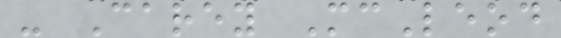- Carey McLeod
